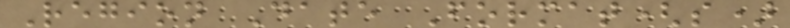Region Date Format(s)
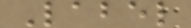Label
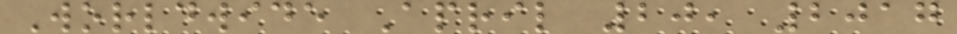Worldwide April 20, 2017
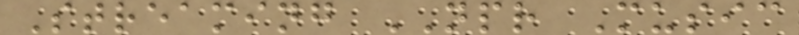Streaming NPR Music
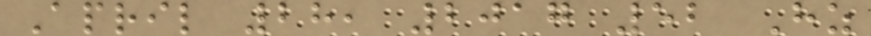April 28, 2017 52 Hz
